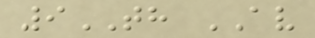9TH AV
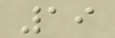19
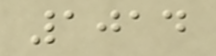1014
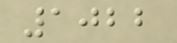1022
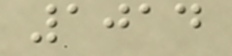1014
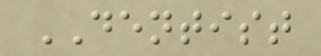DENTIST
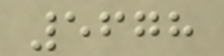5678
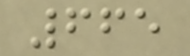665
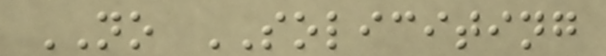NO SOLICITING
